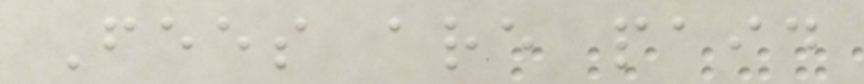Fees are paid
